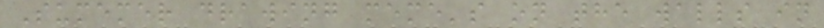Sumemer drawing meme's on the walls in
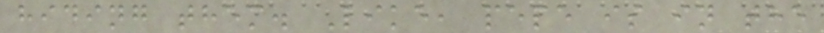hiding them. Like, pepe is in the
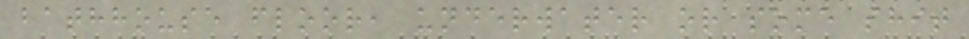bathhouse floor, underwater or some shit
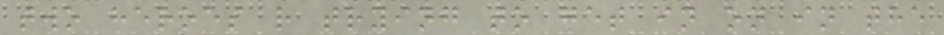two heroes r trying to get in on in the
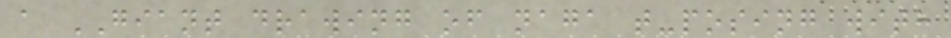a GIANT drawing of naga t-posing with
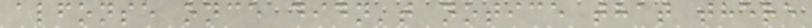alfonse once didn't notice that there
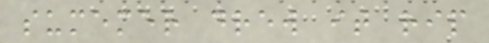sumemer drew it rip
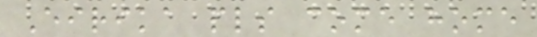Eirika pls come home
